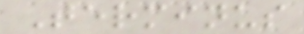Terminus
